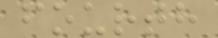fourth
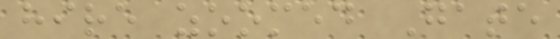hire zoomed Gate
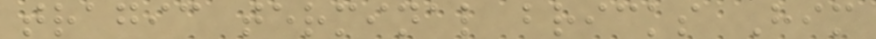tragic terminal bricks Him
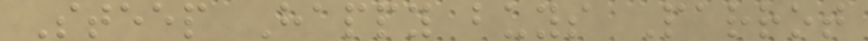Steep Happy buys Parrot
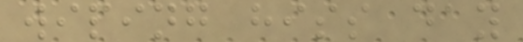wiping hiss day
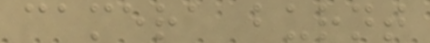camera burnt
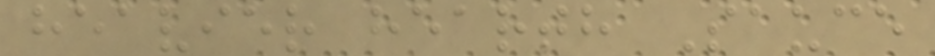heavier hearth Sauce
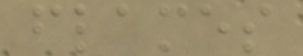flames
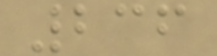236
